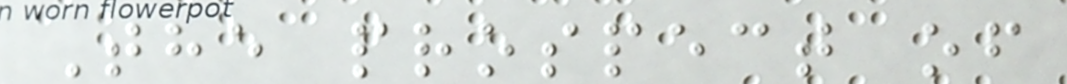The prospect of
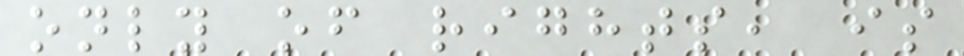only of rights, is
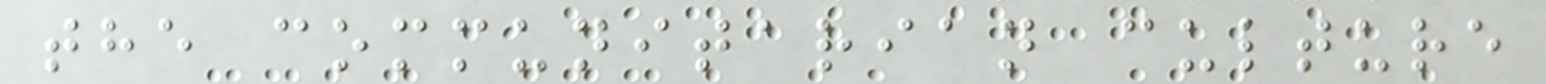the communitarian culture
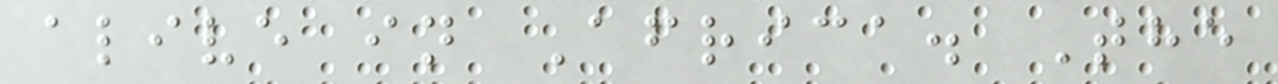alive in Africa. The
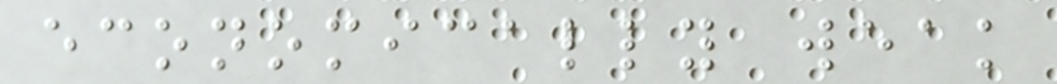economically weak
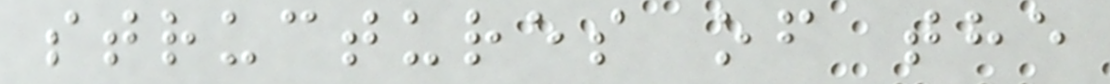structures of the
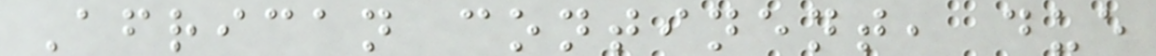African continent, due
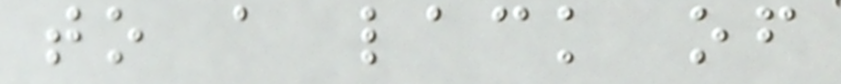to a lack of
